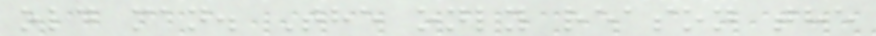old man. The only reason the
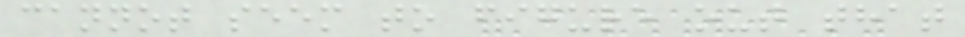cannot seem to figure out that
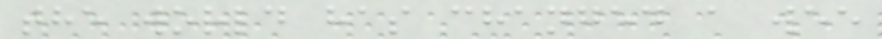the world has changed a wee
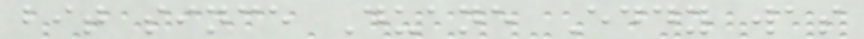bit since Duane Eddy was
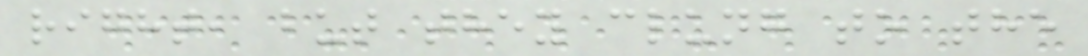right, but they clung to the
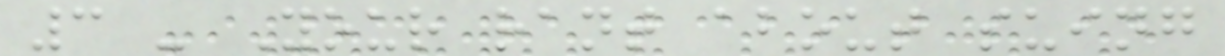3 - Your rant about suing
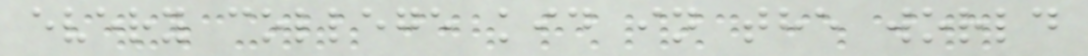every college kid in the world
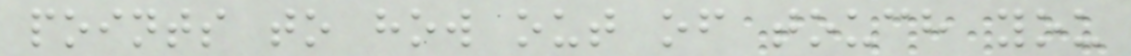points to how out of touch you
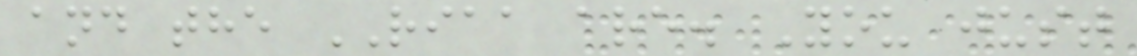and the RIAA are. You just
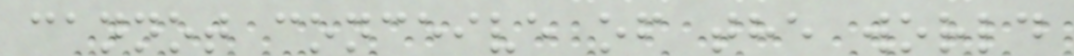cannot conceive of the world
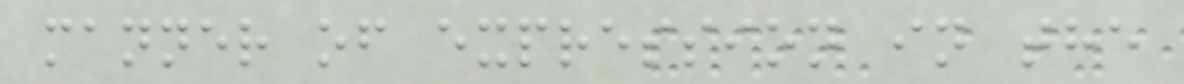manner of expression in the
